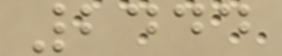2444
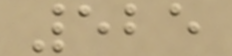525
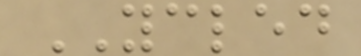YCLED
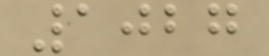1027
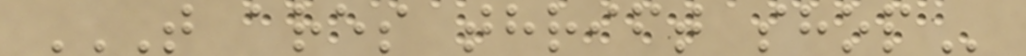T ARES THRIFT SHOP
